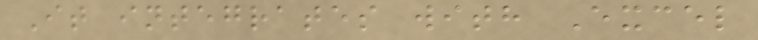It integrates with Excel
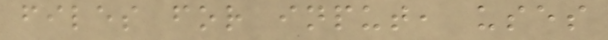files for input, uses
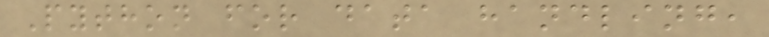Python for data handling,
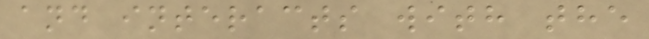and interacts with the
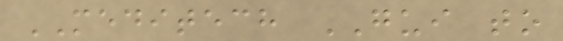MEDITECH GUI to
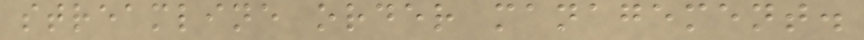streamline order management.
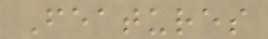Features
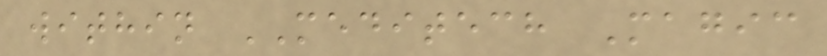within MEDITECH Magic
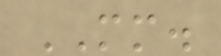MM.
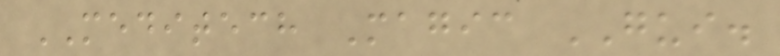MEDITECH Magic GUI.
